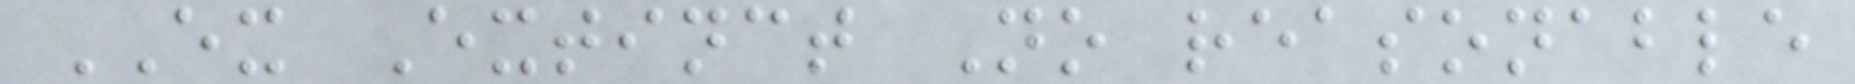EX Extinct No reasonable
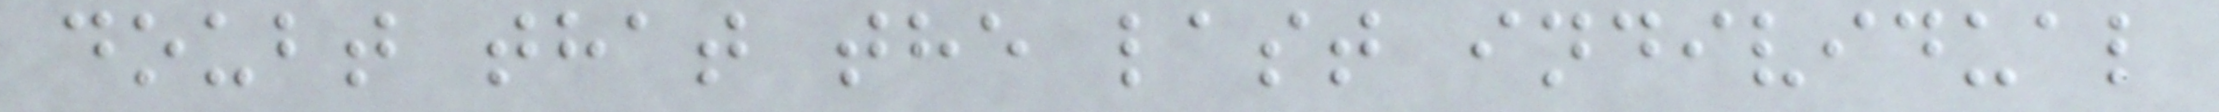doubt that the last individual
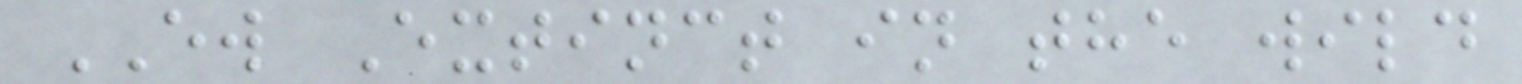EW Extinct in the wild
